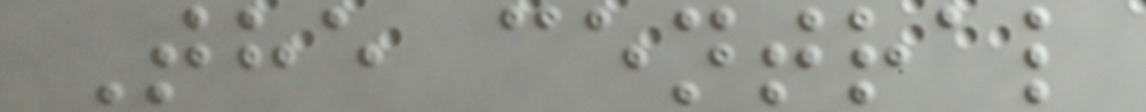The central
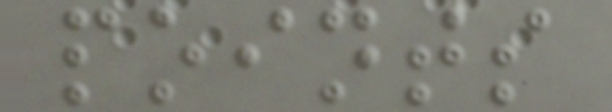points
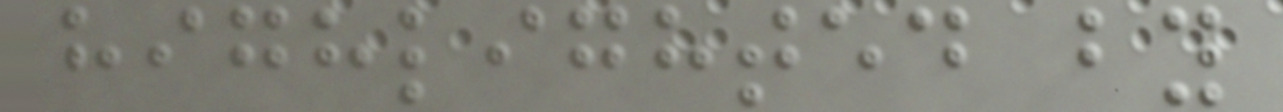highlighted by
